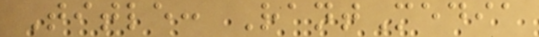Title: RantMedia
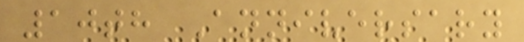10th Anniversary
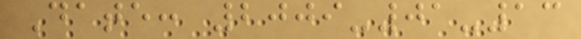Date: 2009-01-13
